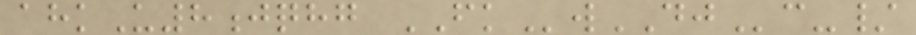ahkU8jqhg FKwDJc-/
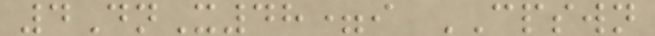4DnX48=i CPSWN
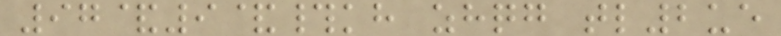97&9&#kh zhqg tl2ue
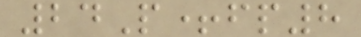24P+fp8
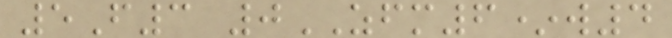5F3 0ZFM6*w4
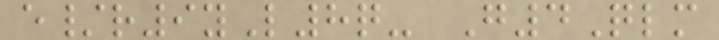e/r9yL8q- G4Qlm
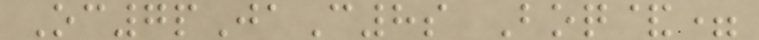Oc7pJaC8s Boq&=
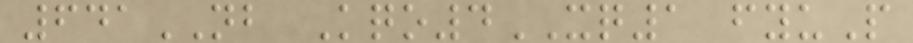641NB Kqo4XQ1 fyuP
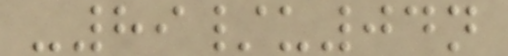-89/u04n
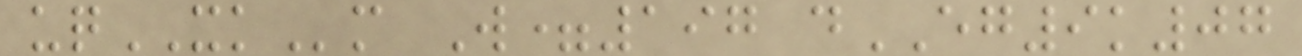uqXKm W=197 dEG9k07
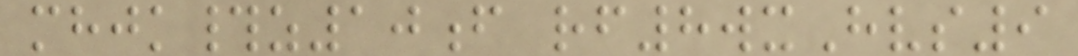mhjk#z10f rf8wxHvs9
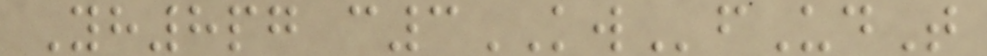Yh8pg c3KWfUdT
